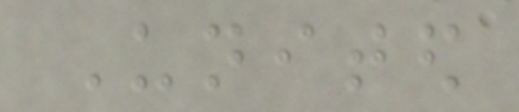United
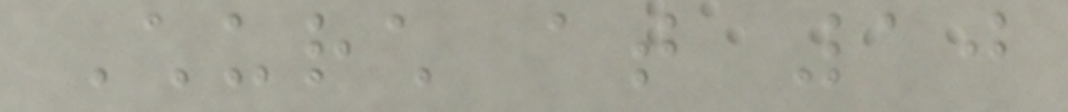Church at 10
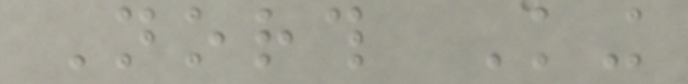North King
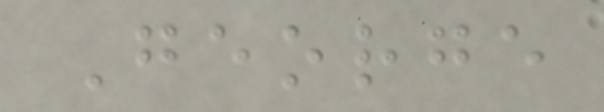George
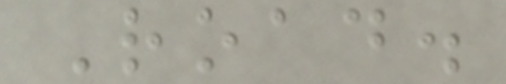Road.
